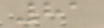81
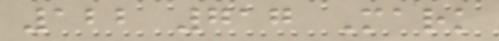122 717 Mark
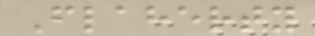Flaherty
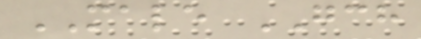MALE GCH
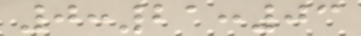0:21:03
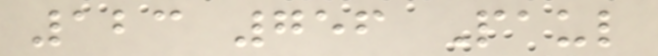123 756 Paul
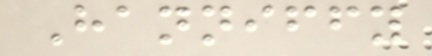Hanniffy
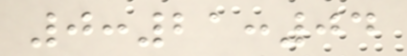0:21:04
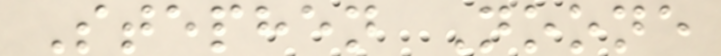Stephen Noone
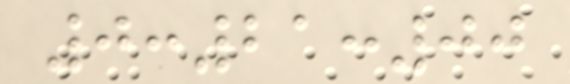0:21:00
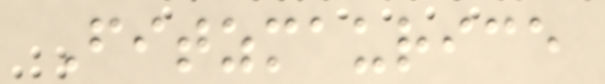Fitzmaurice
